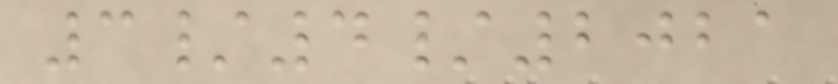3/4/2021
